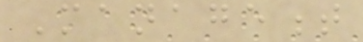Management
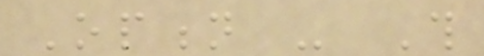Option - This
